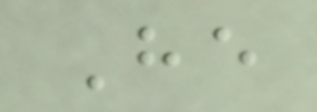He
